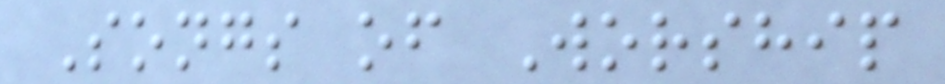Songs of Worship
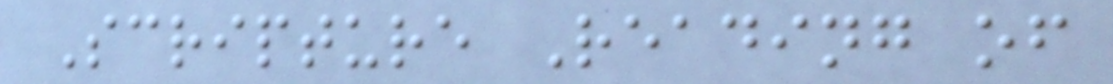Scripture Reading of
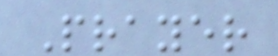Prayer
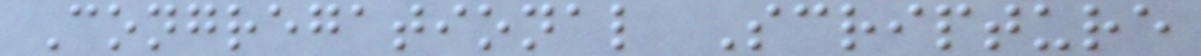Congregational Scripture
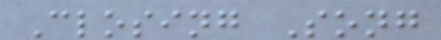Closing Song
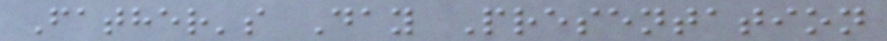Father's Day Presentation
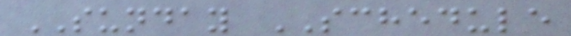SUNDAY SCHEDULE
